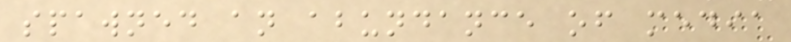spawned an abundance of media
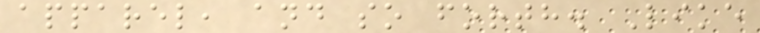apparel, and so forth. Like
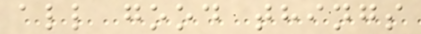all good things
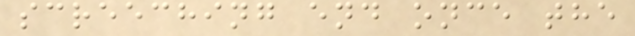screeching end once the
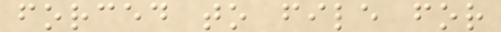forced to file for
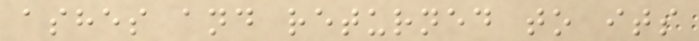ashes and returned to its
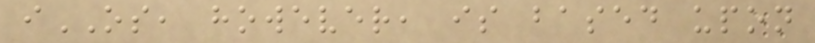iOS, however, is based upon
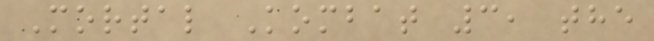Mortal Kombat 3, the
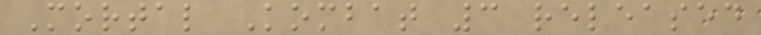Mortal Kombat 3 released
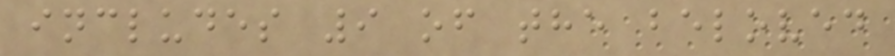includes 9 of the beloved
